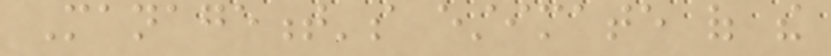Management's estimate of the
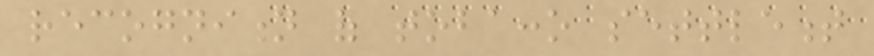recognition of tobacco settlement
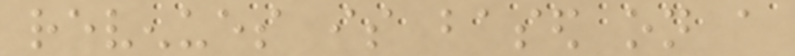revenues is based on a
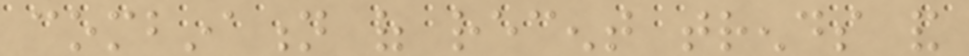combination of recent trends and
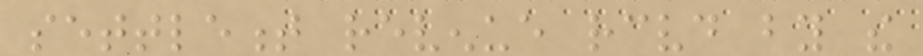settlement revenue received by the
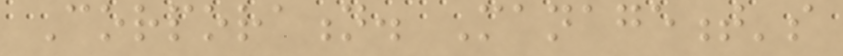Corporation. Management's
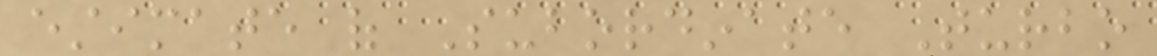estimate of Subordinate Turbo
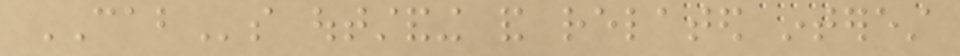CABs outstanding and related interest
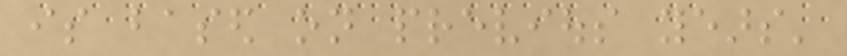is based on previous years'
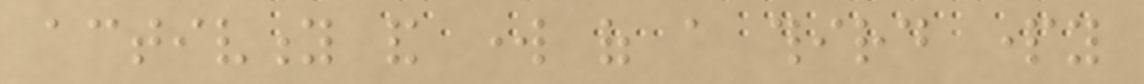activity and work of a third party
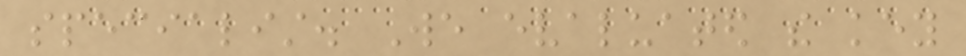specialist. We evaluated the key
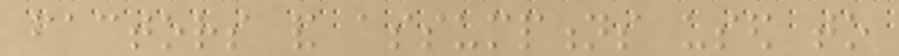factors and assumptions used to
